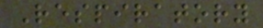Respiratory
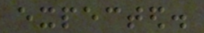expected.
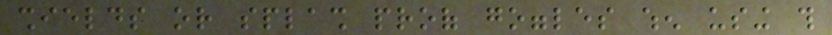shields or splash proof goggles when using this
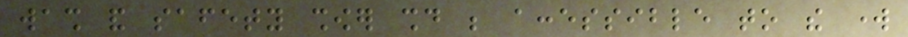wash and safety shower should be accessible to the work
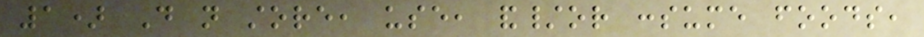1) Do not store, use, and/or consume foods,
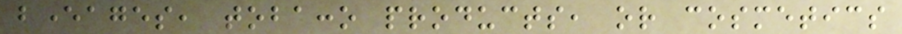beverages, tobacco products, or cosmetics
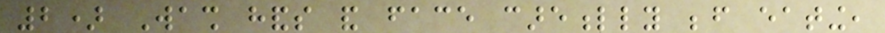2) Wash hands and face carefully before eating,
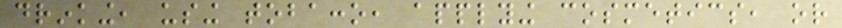drinking, using tobacco, applying cosmetics, or
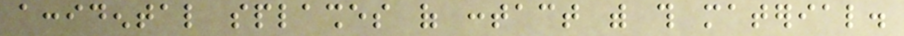accidental splashes of contact with this material.
